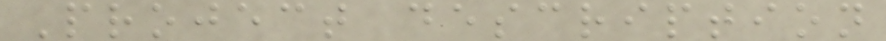Project description
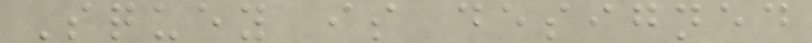Squey is designed
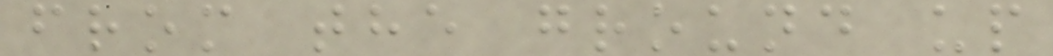from the ground up
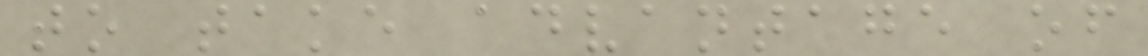to take advantage of
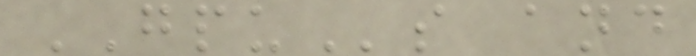GPUs and
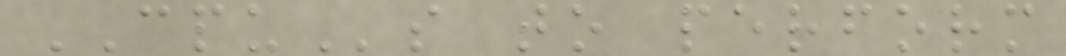CPUs to perform
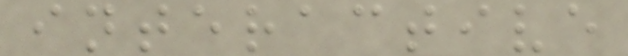interactive
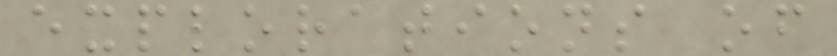explorations of
